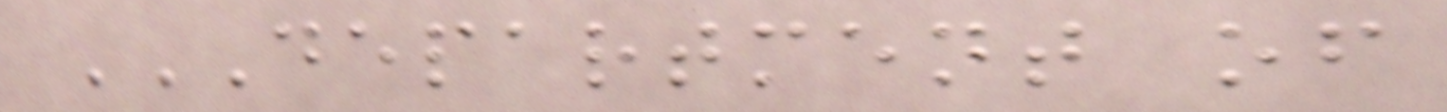DEPARTMENT OF
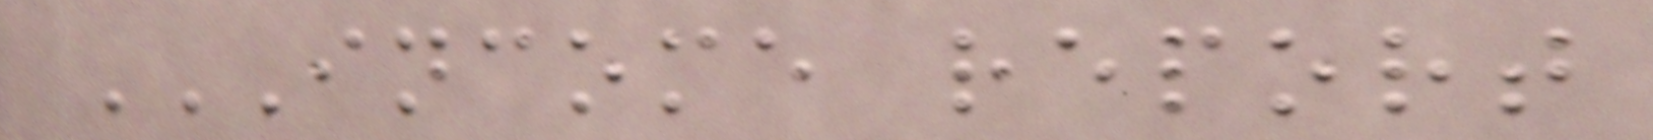INCOME REPORT
